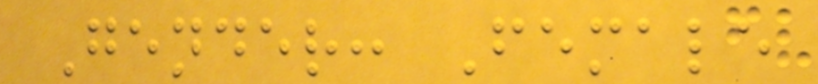Gender: Female
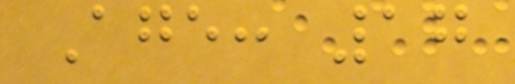Age: 17
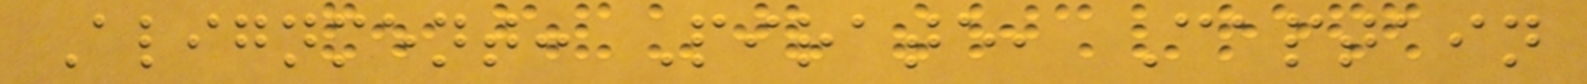Alignment: Pirate, Captain
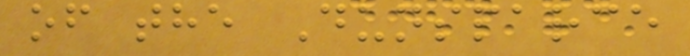of the Dunsparce
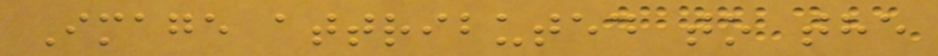Image attributed to the
